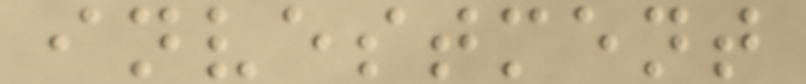investment
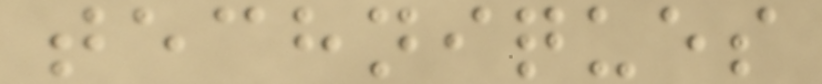techniques
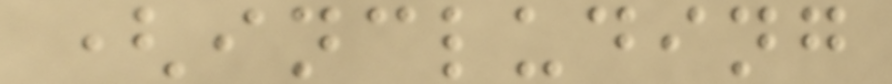(including
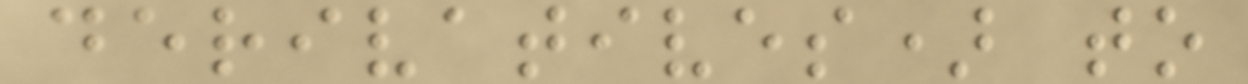derivatives) to
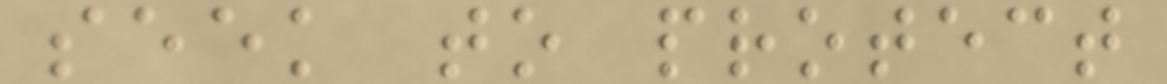seek to protect
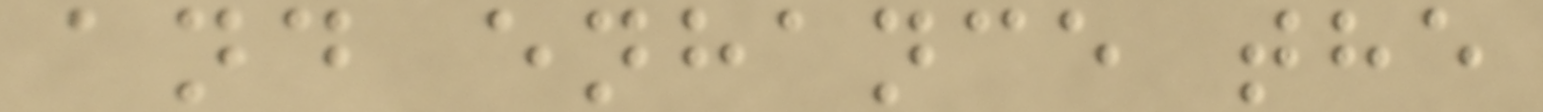and enhance the
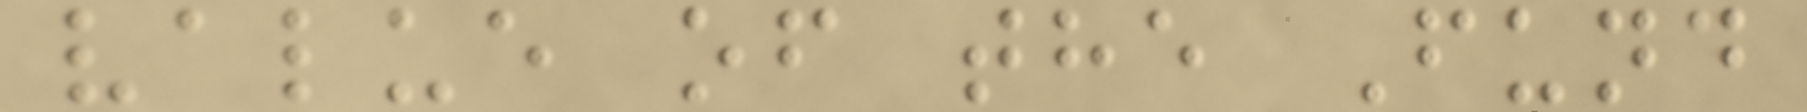value of the Fund
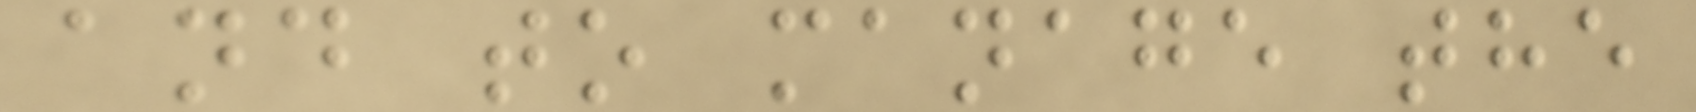and to manage the
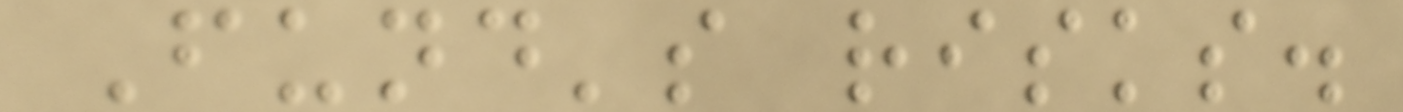Fund's risks.
